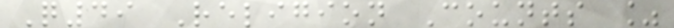Q49 Religion Counts %
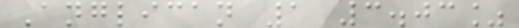Anglican 1 3.03%
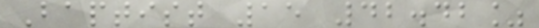Baptist 15 42.42%
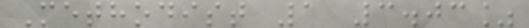Methodist 1 3.03%
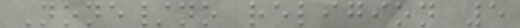None/no religion 5
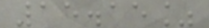15.15%
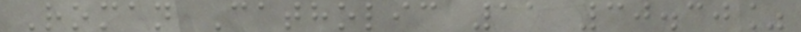Roman Catholic 11 30.30%
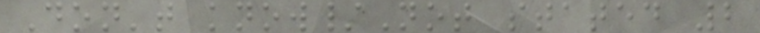Don't know/Not stated 2
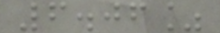6.06%
